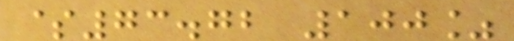$73.72 100%
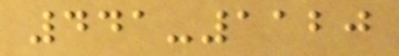441-1120
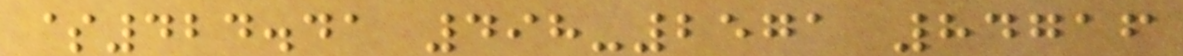$424.41 498-2571 84716
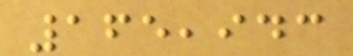165,943
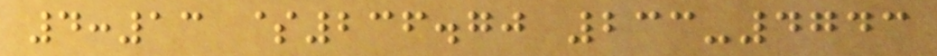4:13 $236.70 233-4743
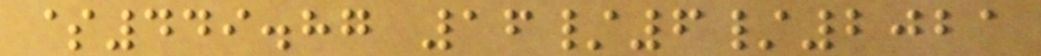$449.87 16/6/2021
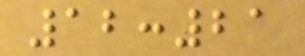12:21
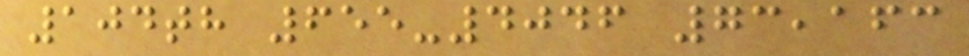104th 655-4046 73,163
